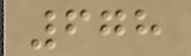678
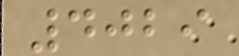4029
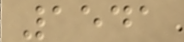1541
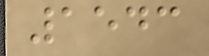1543
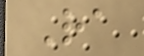Ra
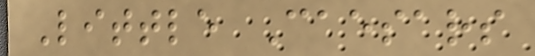Little Caesars
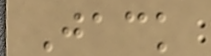Jack
